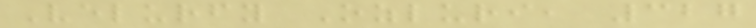Velurfy Ozluri, 327
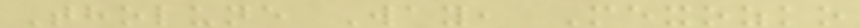Tholune Way, Mexozko
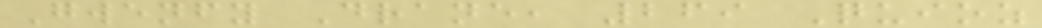Gwenfy Drane, 269 Quioz
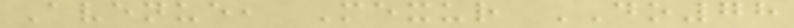Avenue, Mexur DO78
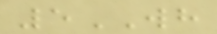5WH
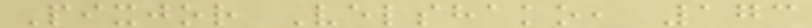Pixjor Velshako, 173
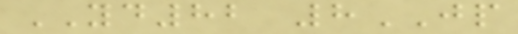YD82 8JP
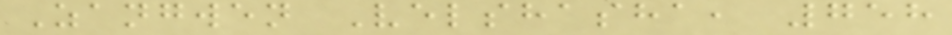Zangwen Velshasha, 758
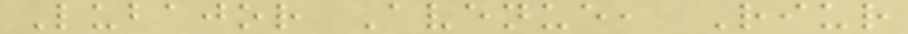Lubajor Avenue, Riur
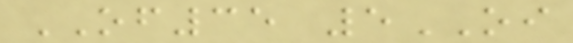OF35 5OI
